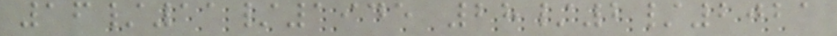16/11/1945 28/2/2021
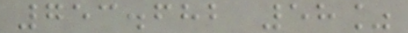753.682 58%
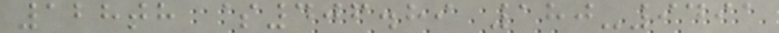128th $406.89 180-9491
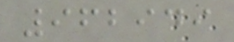962949
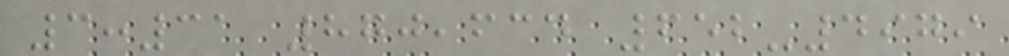3:31 870,634 652-4979
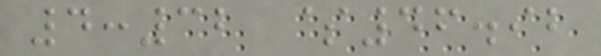4:32 $46.92
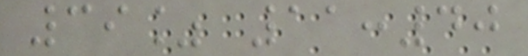39% 11:40
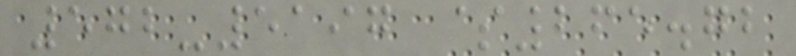572-5197 $265.72
